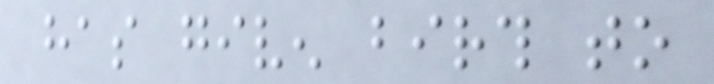has given birth to
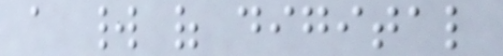a world of digital
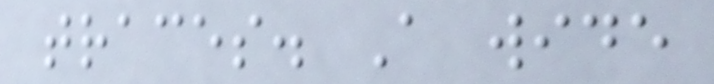traces. A wide
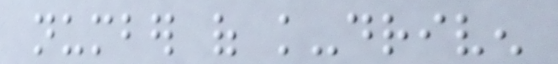number of knowledge-driven
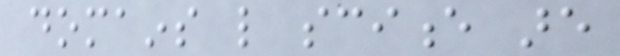domains like science are
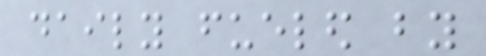daily fueled by
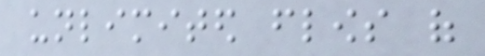unlimited flows of
